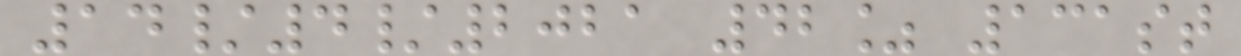14/4/2021 42% 131st
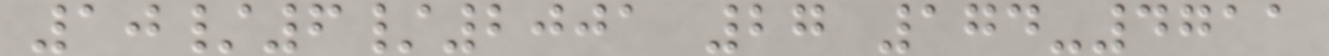10/6/2001 27 174-4711
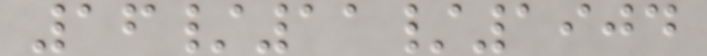16/11/1904
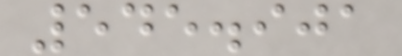545.901
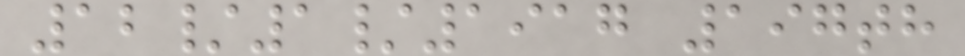12/1/1917 197th
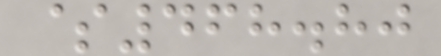$468.80
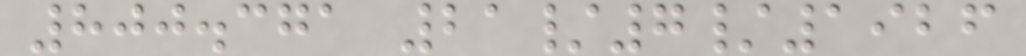800.371 21/7/1926
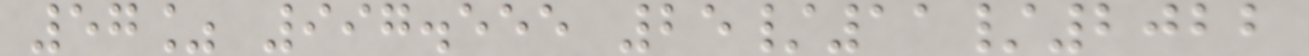57% 997.555 25/11/2022
